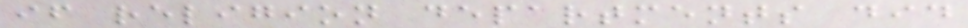if religion departments did
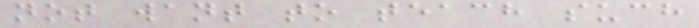not want to teach such
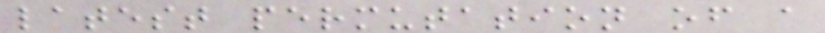latest permutation of a
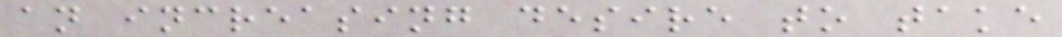an increasing desire to take
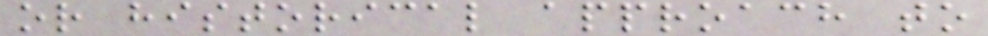or historical approach to
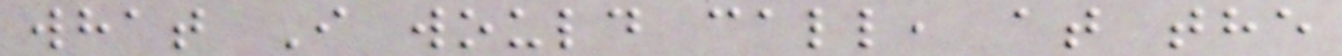what I would call, at the
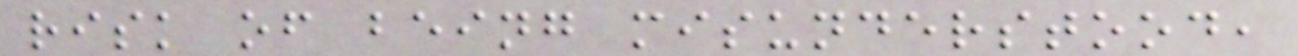risk of being misunderstood,
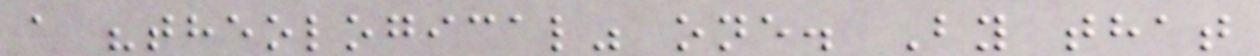a "theological" one. By that
